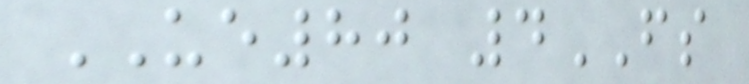UE80 4FS
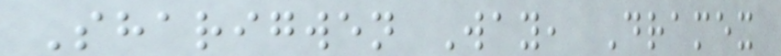Sharigwen Way, Dramex
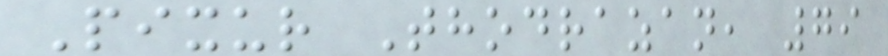Pixur Thodrazan, 79
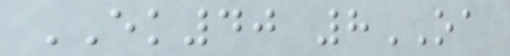EK40 8OA
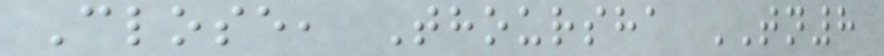Close, Thoursha TN8
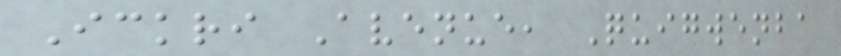Ickri Avenue, Quigwenba
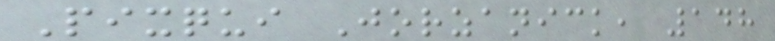Pixqui Jorzanick, 148
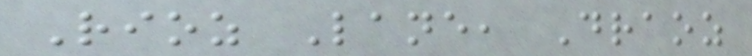Rioz Lane, Draoz
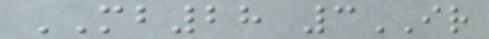MB28 3IR
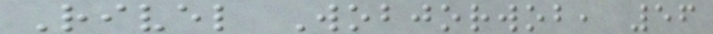Rivel Wobjorwob, 56
